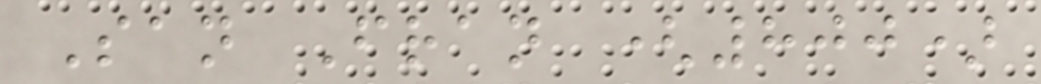San Fran (800)
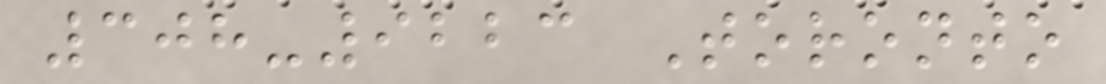308-9223 Toronto
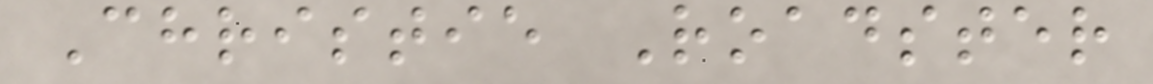Christie Roadster
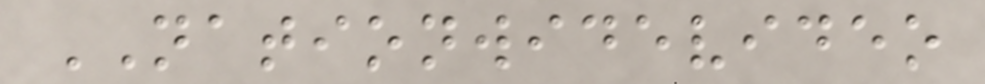NATIONWIDEVIDEO
